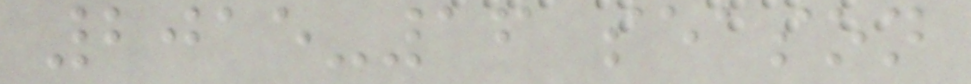2015-16 season
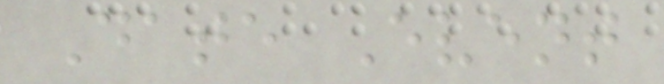Date Event
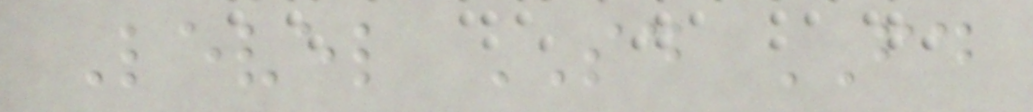Level SD FD
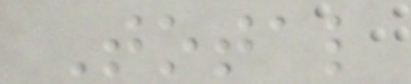Total
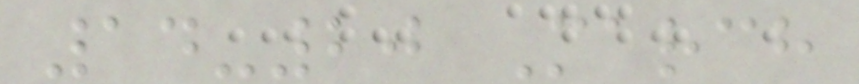14-20 March
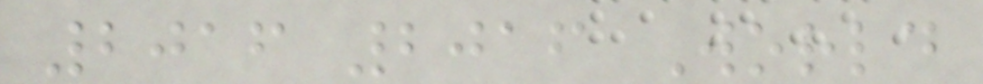2016 2016 World
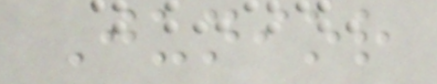Junior
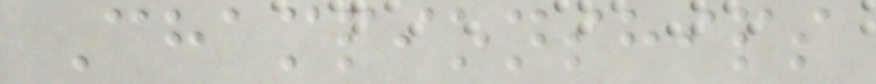Championships
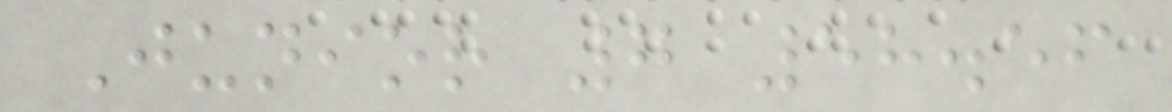Junior 7 58.56
